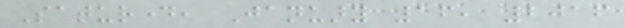Saturday, January 16, 2016
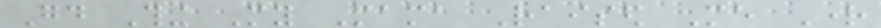Good Thing My Mama Raised Me Right
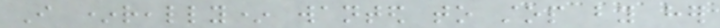I *really* wanted to stop by her
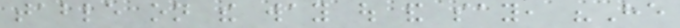table on the way out and say, "He
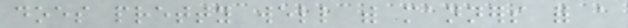does pretty well with manners for a
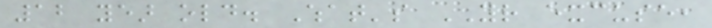12 year old. What's YOUR excuse,
